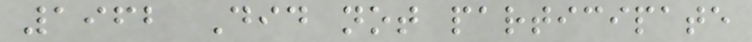1962 Did not participate
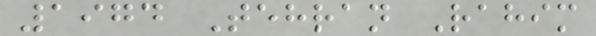1974 Tehran Rahim
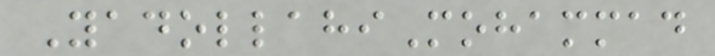YadollahiMohammad
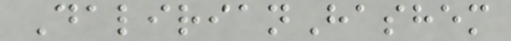DalirianHashem
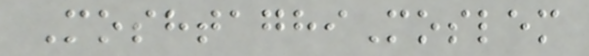MoshtaghiMoslem
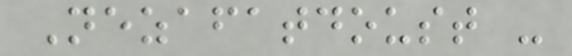Nezafatdoust -
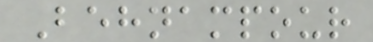Behnampour
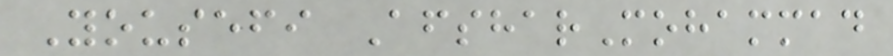Yousefi AfsharMohammad
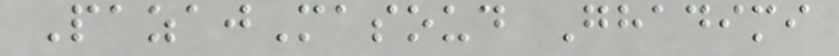PazajMasoud Ghadimi
